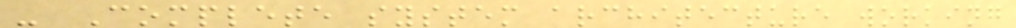- Complete system architecture working
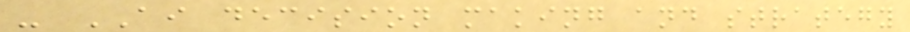- AI decision making and strategy
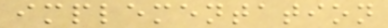implementation
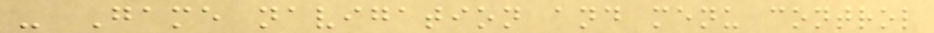- Game navigation and menu control
